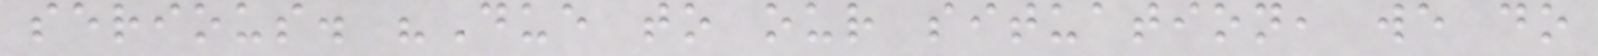serious. "Due to our situation, we do
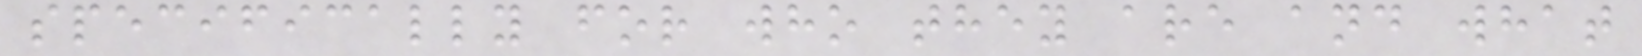specifically for who they are and what
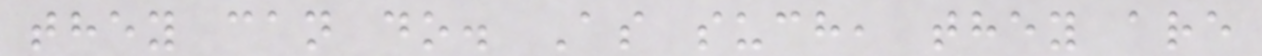they can do. As such, they are
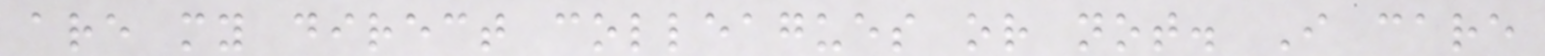are my direct colleagues or not. I care
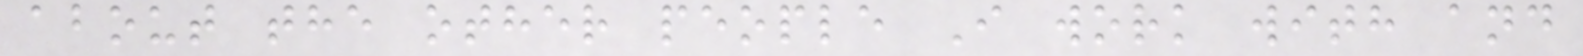about the other people I work with and
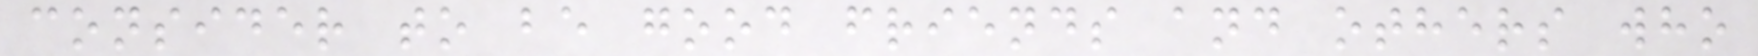consider to be good friends and others who
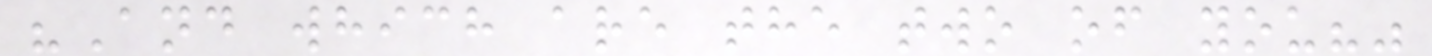"And which are the two of you?"
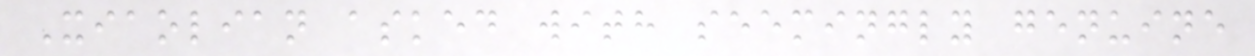Xiaolian asked with seemingly genuine
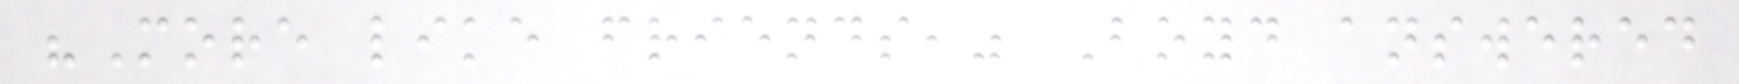"More like friends," Boyd answered
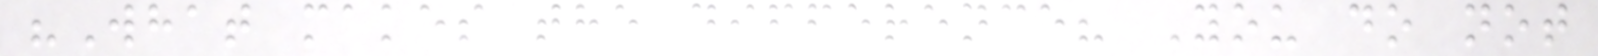"What makes the difference? You do not
